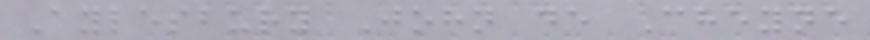Aylesbury John de Cheyne
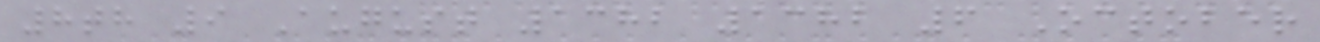8th 9 August 1382 1382 6 October
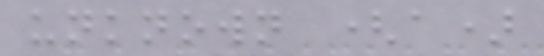unknown (a)
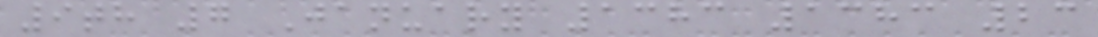9th 7 January 1383 1383 23
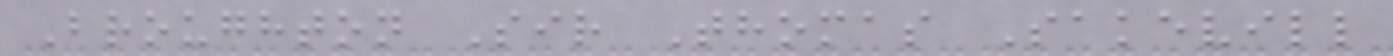Broughton Sir Thomas Sakevill
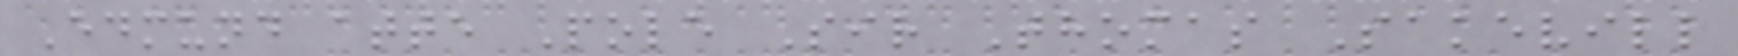Edmund atte Pole Sir Thomas Sakevill
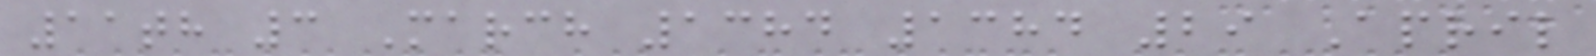11th 3 March 1384 1384 29 April
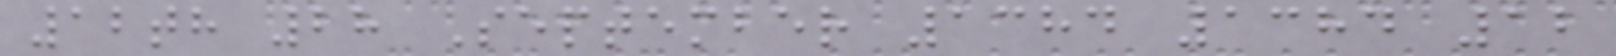12th 28 September 1384 1384 12
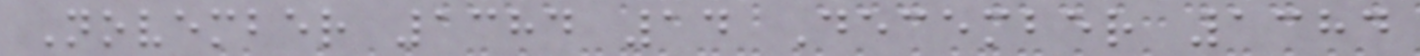November 1384 14 December 1384
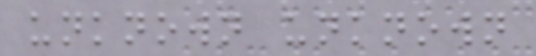unknown unknown
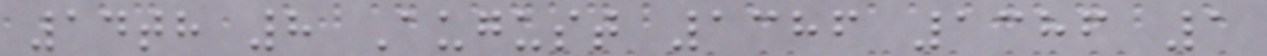14th 8 August 1386 1386 1
